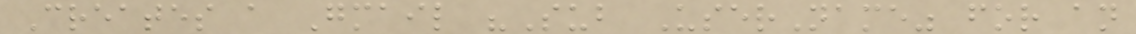Creates a Gmail "Sub UserName" for an
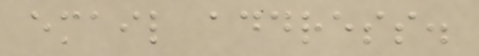email address.
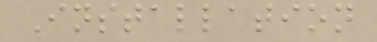Installation
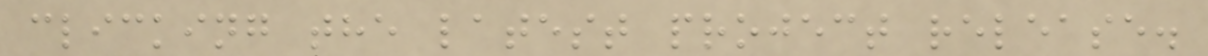clicking the latest project release.
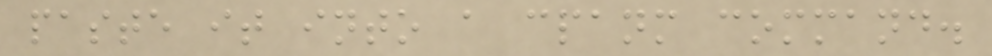paste it into a cpanm command.
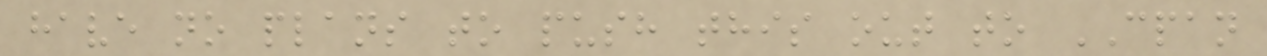have no plans to push this out to CPAN
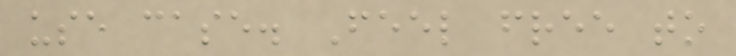use case. Feel free to
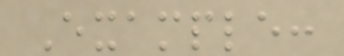Example:
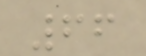66
